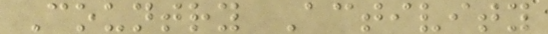Country Activity
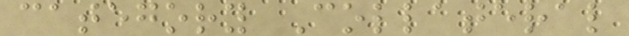category Collateral
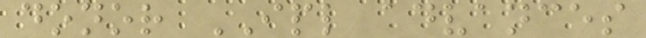donor IPL advances
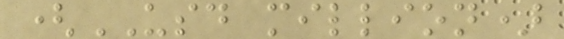(USD million)
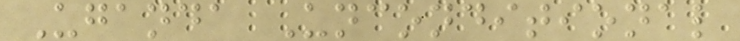Uganda Unconditional
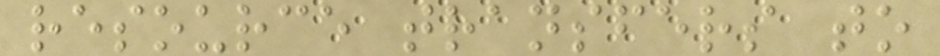resource transfers to
